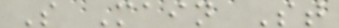S Main St
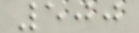500
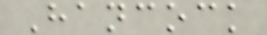Hancock
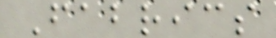Fabrics
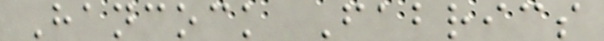Hancock Fabrics
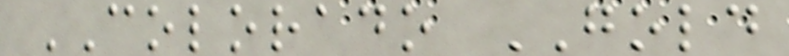COLORADO GOLD
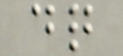dq
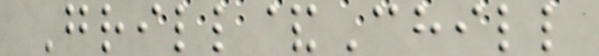Grill&Chill
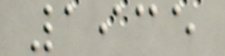1935
